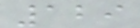129
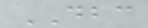DBC
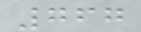767
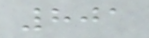801
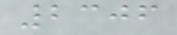2306
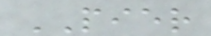PIER
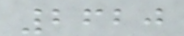2620
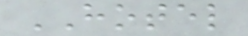HOTEL
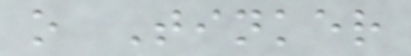o Tinker
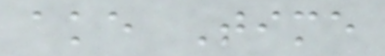ake Time
